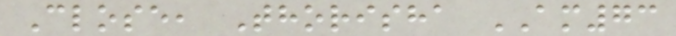Close, Thorisha AM73
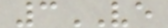3VE
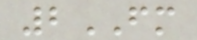2FM
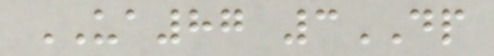UA87 3DP
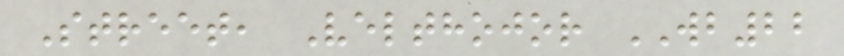Street, Velthojor WB22
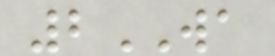2WA
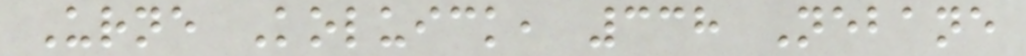Urne Koluick, 338 Nebane
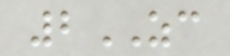2ZC
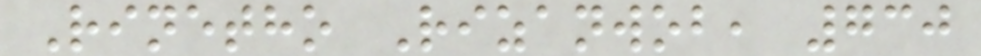Rinetho Rizanwob, 730
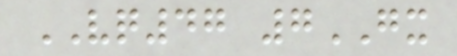VQ47 7GX
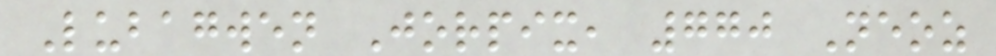Lubagwen Jorpix, 770 Neoz
